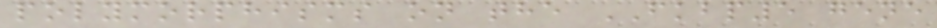polymorphisms on the FKBP5 gene
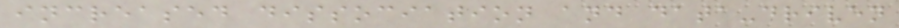increased dissociation and data-driven
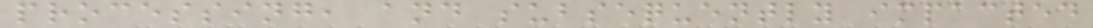processing, and subsequently impacted
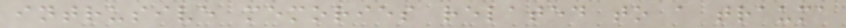intrusive memories related to a trauma
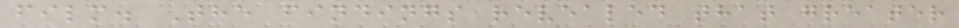film. The findings revealed that greater
